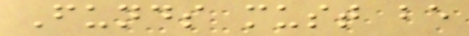Funds must be
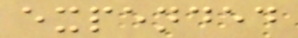expended
